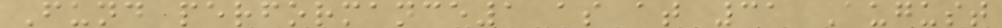Fund performance1 as at 31 August
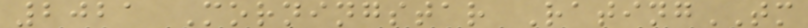2021 Morningstar RatingTM
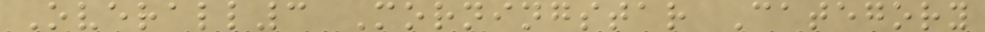Overall3 Morningstar Category
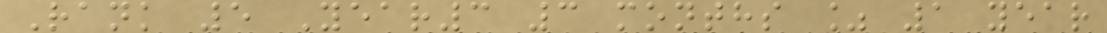Rank 5 Year3 3 months % 1 year
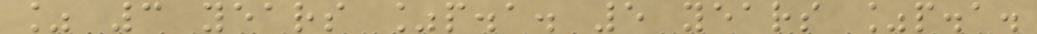% 3 years %p.a. 5 years %p.a.
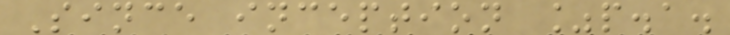Since inception %p.a.
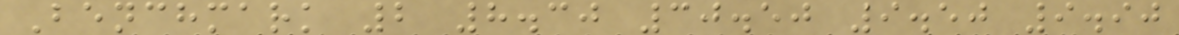Benchmark 2 8.30 30.50 9.50 9.90
